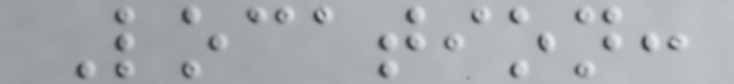Location:
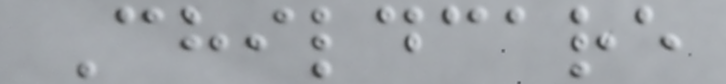Childcare
